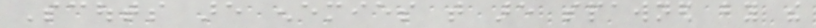Scouts are enemies that are spawned by the
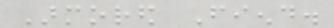Armored Fiend.
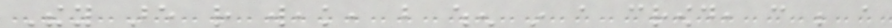They are rather weak, but when in a crowd, can be a
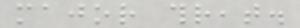major threat.
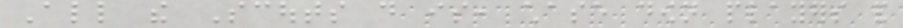All the Scouts do is, chase down players and
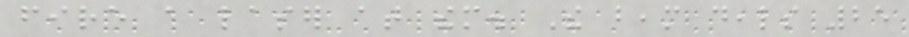fire a laser at them. The beam deals 25
